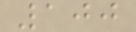100
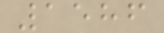1586
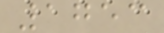1753
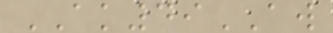AK49AW
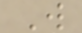W
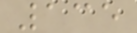135
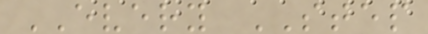EVERY STEP
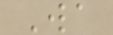Wa
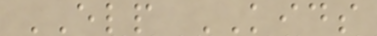ELP KIDS
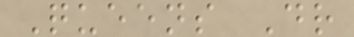Queens Dr
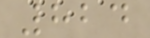824
